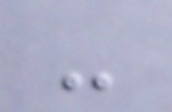-
